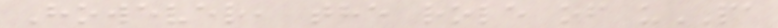However, the role of uPA
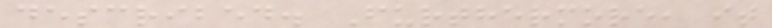described. Furthermore, it
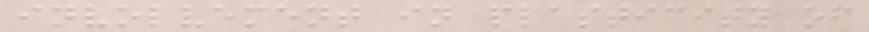involvement in plasticity of
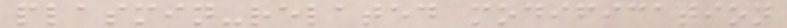plasmin-related modification
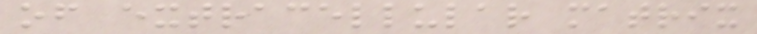of extracellular matrix
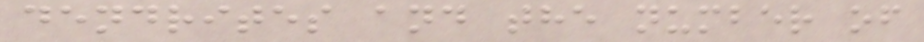dendrites and the number of
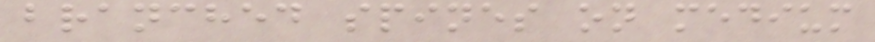branched spines on medium
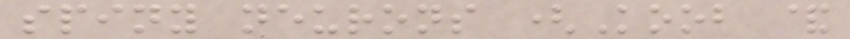spiny neurons (Koob &
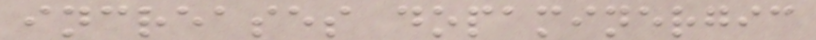increases dopaminergic
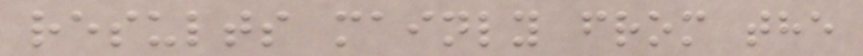results mainly from the
